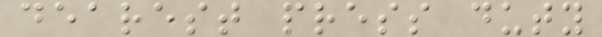dearest press duty
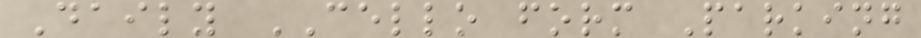Daily CELLO form Parking
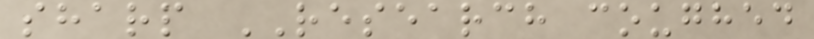sharp RESEARCH coughed
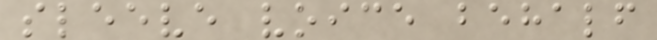sleeve voice behalf
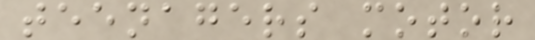teenagers motor
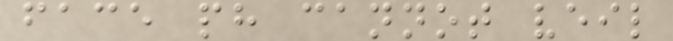face ph cannot veil
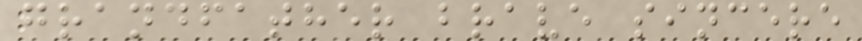grandfather brave sincere
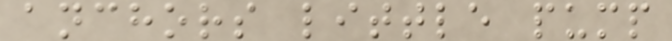anchors little pump
